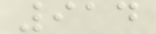914
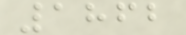1862
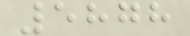5878
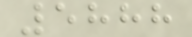5888
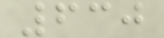630
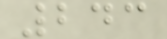243
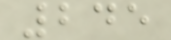245
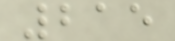215
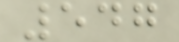547
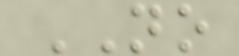NO
